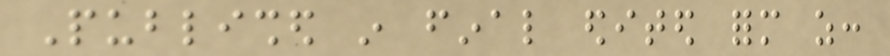Published in final edited form as:
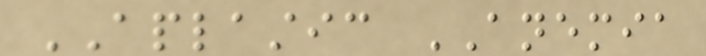APLASTIC ANEMIA
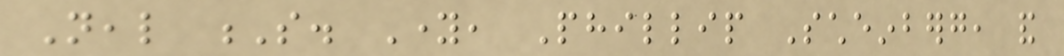Neal S. Young, Phillip Scheinberg, and
